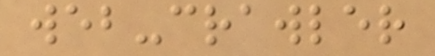web-crawler
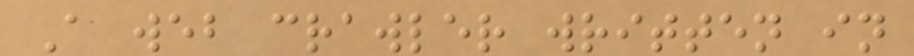A web crawler written in
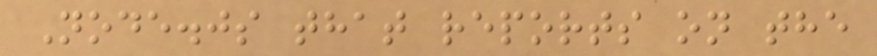Node.js that reports on the
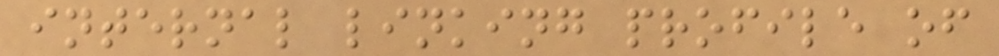internal linking profile of
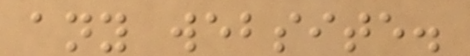any website.
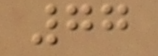77
